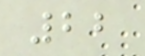22
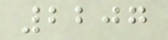2207
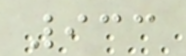933
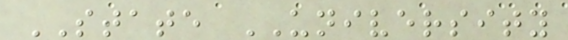STATE UNIVERSITY
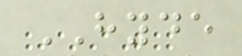HYDE
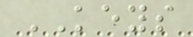KEYS
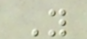Y
